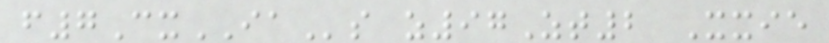f7CxIAs z97Zt2 Xxie
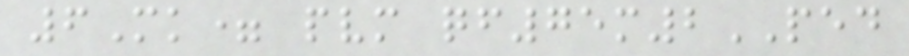6Mk= pvm qf75m2PED
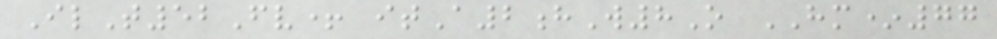IlT52Fv+ itA2hW8O HM*77
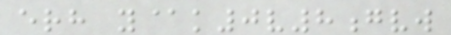erh y@k0v8gvw
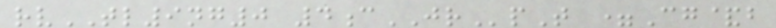rvTL9ng0 4cJRpT =Cg&b
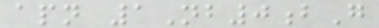apn 1Nb0bG
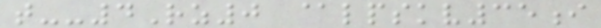t--4Rz0 @lpskv35i
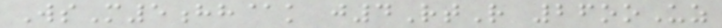WsM5hh@k j4RtR 26ooUz
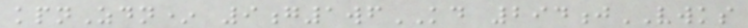kpnZdn* 9g1wfKD 294jVWKS
